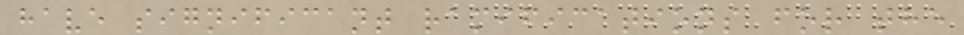have significant ramifications for the
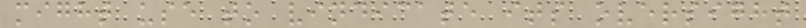might use to vindicate its oversight
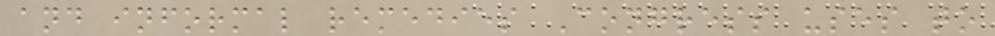and informal remedies Congress uses to
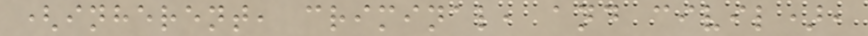(inherent, criminal, and civil),
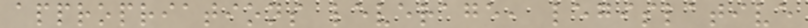appropriations leverage, legislative
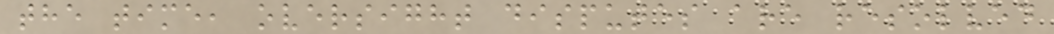the time, oversight disputes are resolved
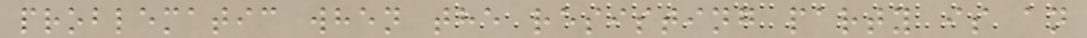problematic when the resisting party is an
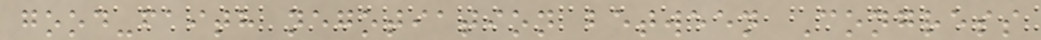good-faith negotiation between Congress
